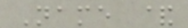Name &
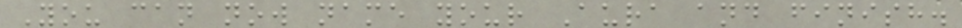You can now name your Aura and finish.
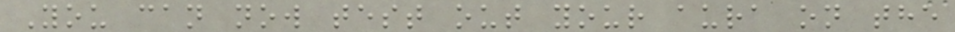You can now test out your aura on the
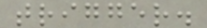trigger.
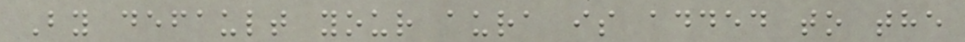By default your aura is added to the
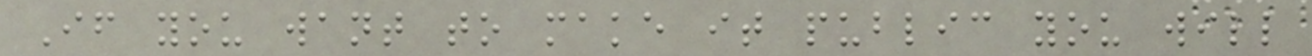If you want to make it public you will
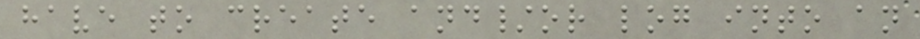have to create and/or log into an
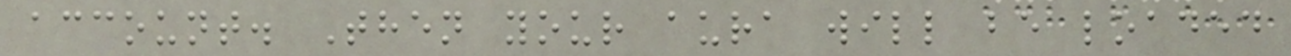account. Then your aura will be loaded
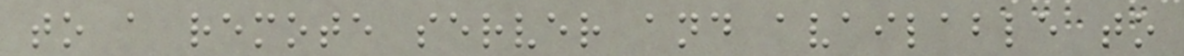to a remote server and available to
